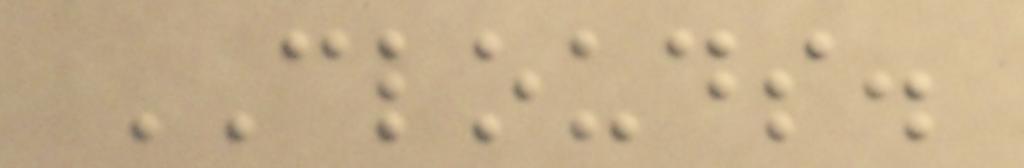CLOUDS.
